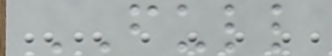FULL
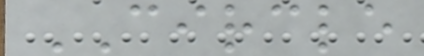CIRCLE
